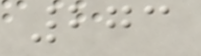273
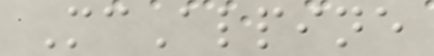McAlpine
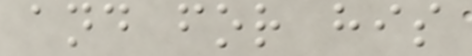and for his
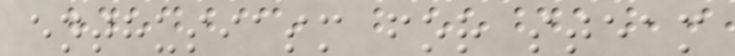enthusiasm for steam
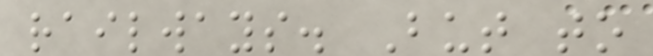railways. But to
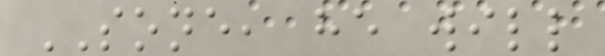SONE, he will
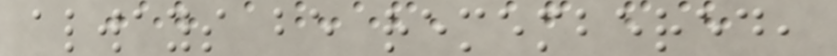always be remembered,
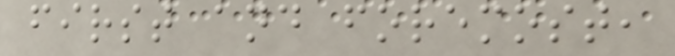first and foremost,
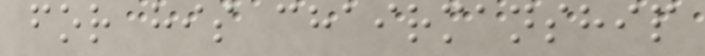for his chairmanship
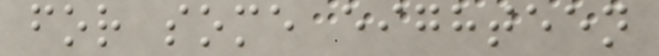for some eighteen
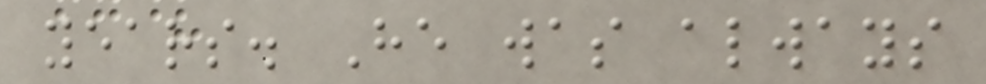years. He was always
